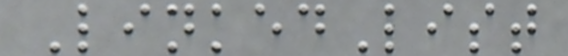LinkedList
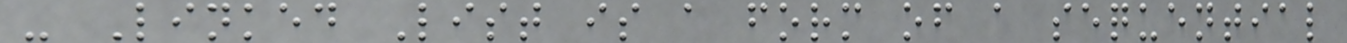- Linked List is a form of a sequential
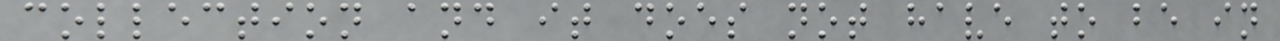collection and it does not have to be in
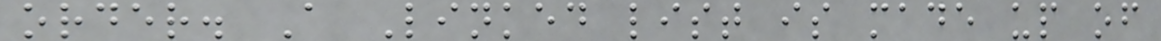order. A Linked list is made up of
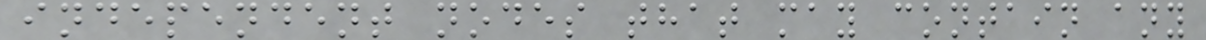independent nodes that may contain any
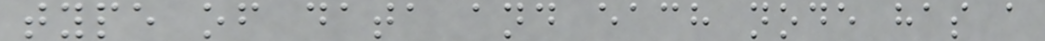type of data and each node has a
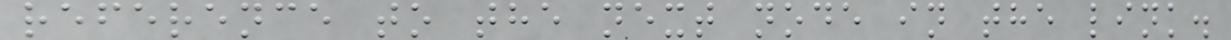reference to the next node in the link.
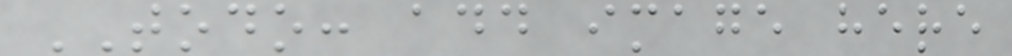TODO: add image here
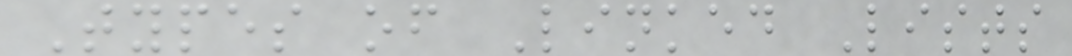Types of Linked Lists
